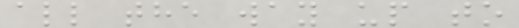all the way up to
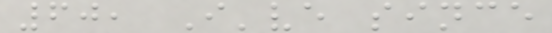60, I've since
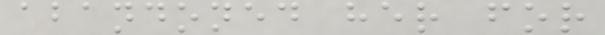abandoned her for
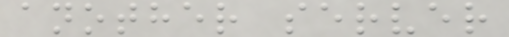another server
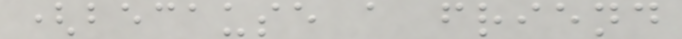(because a friend
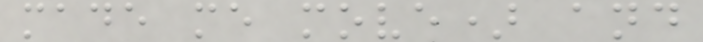made me move) and
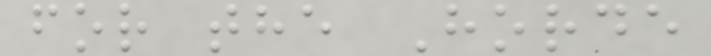for the Horde
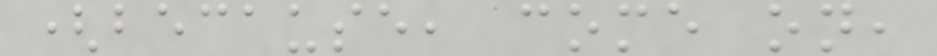(because, come on,
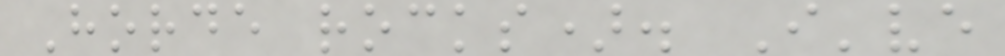Horde rocks). I've
